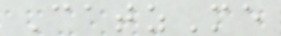CatzMe
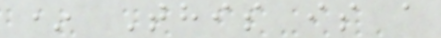* This is a
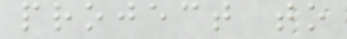project to
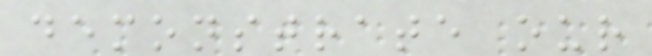demonstrate our
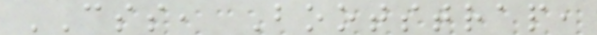CSS, Bootstrap,
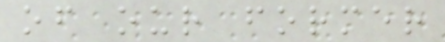of our former
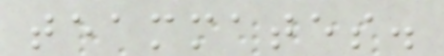teammates.
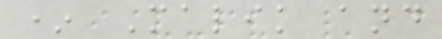* Malik and
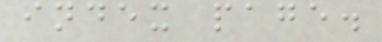index page.
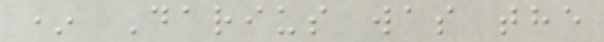* Darius was the
